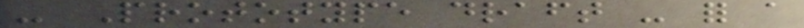- Prototype draft - for a
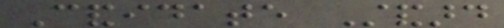Candidate Standard
